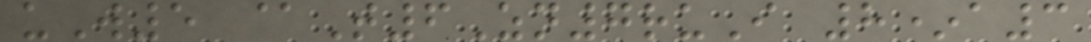uW5 @T6Zn7ruI 8*a3
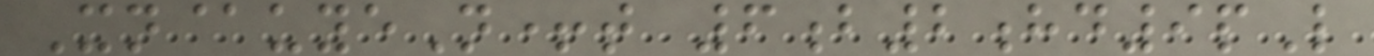Xn@uyeN+t 6b2hd9pL
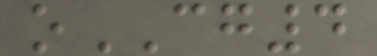oCG4
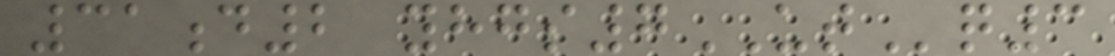31d2 yhgs7UTq3
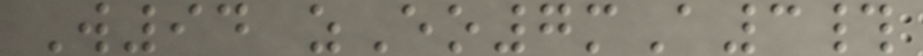W94 zEo7mA3#
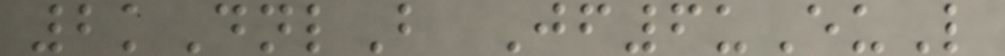2kDnlB Jf6uEuL
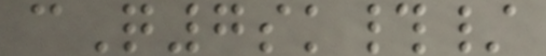cQ7sk#/
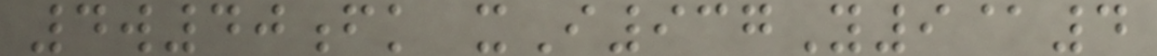4w40fk xI937Y9@4
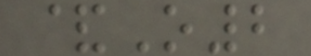&O2
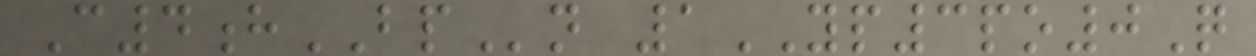C4hBPn 1YP3po0Q
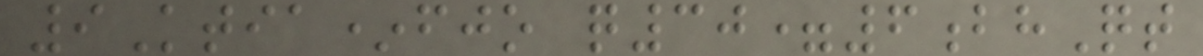9Ktia*fjo q30=6bhQt
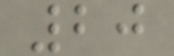20
